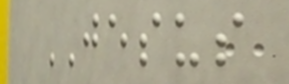JESUS
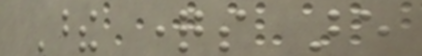These questions are
